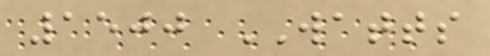1500 WATTS
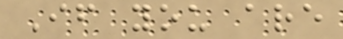If you are
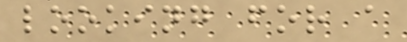looking for a
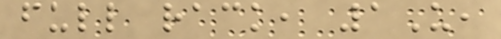full rack, 1U,
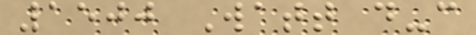1500 Watt d-c
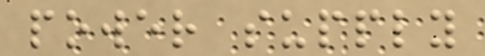power supply
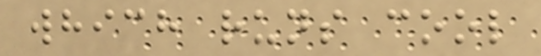which runs cool
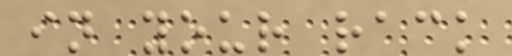in your rack
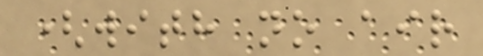(with no air
